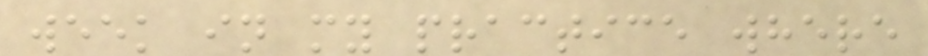week in my practice where
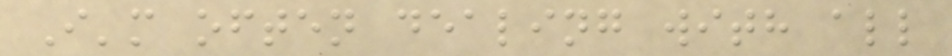I'm often dealing with all
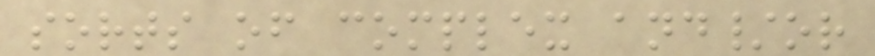sorts of complex and/or
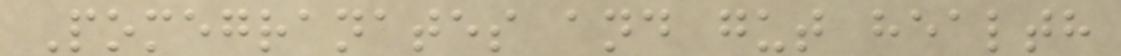Pomegranates and gut health
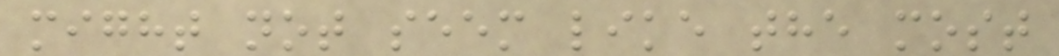might not seem like the most
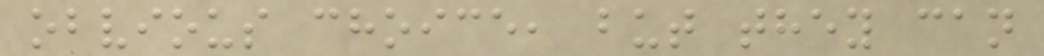obvious choice, but they can
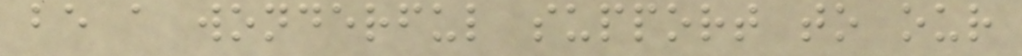be a wonderful support to our
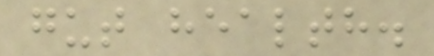gut health.
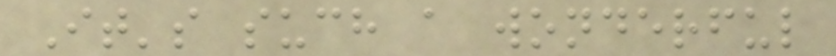It's such a wonderful
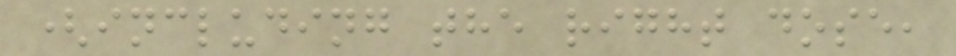(including the right dose,
